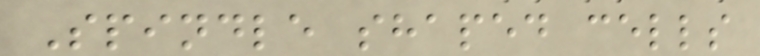Spindle shaped cells
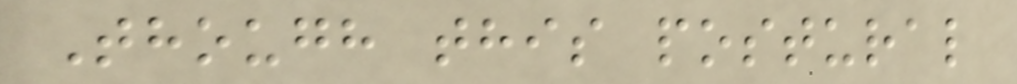Though this postural
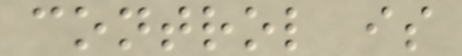control is
